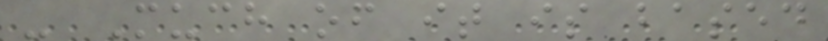- Much of it is based
